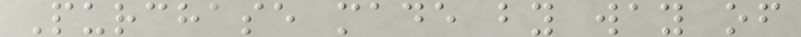Purchase made by way of
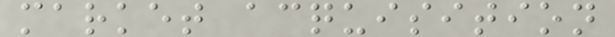market acquisition
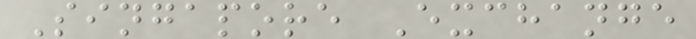Singapore Exchange
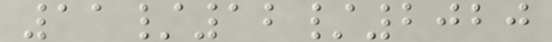11/12/2020
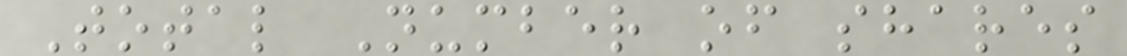Total Number of shares
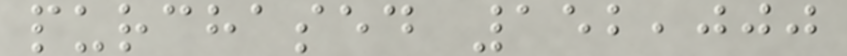purchased 152,000
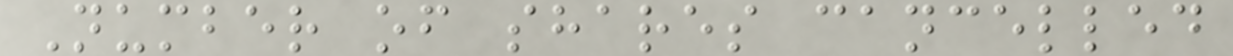Number of shares cancelled
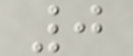0
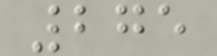275
